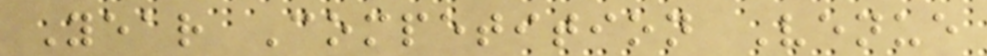Year Competition Venue
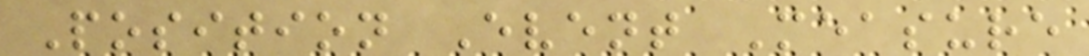Position Event Measure
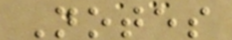Notes
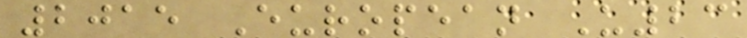2015 European U23
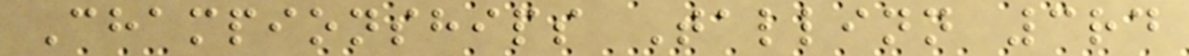Championships Tallinn 3rd
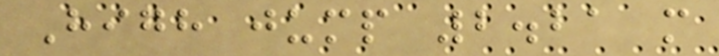High jump 2.21 m
